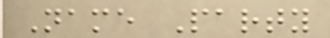Name Party
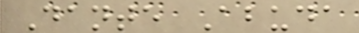Dante Abuda
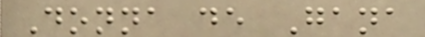Donna de Gana
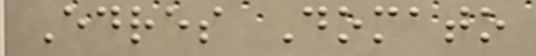Edres Domato
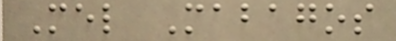Mel Mabagos
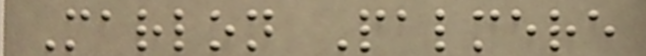Marlon Palmere
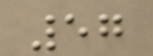57
